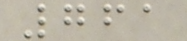761
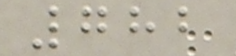782
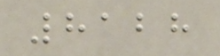8128
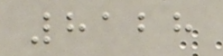8128
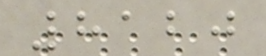8120
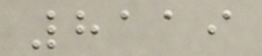8119
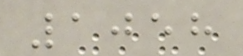1058
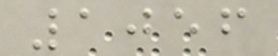1056
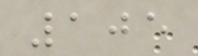105
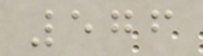576
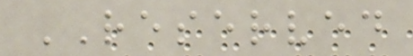RESERVED
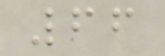66
